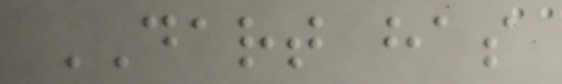DART has
